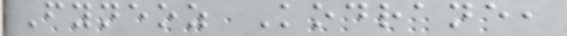Fyneoz Kodrane,
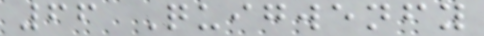66 Quigwenfy
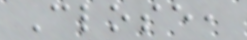Close,
